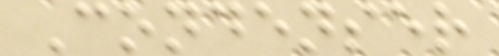Condenser
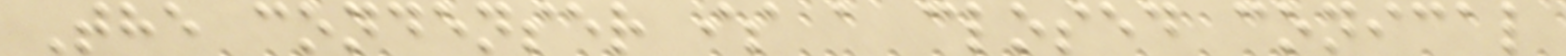The condenser is a closed conical
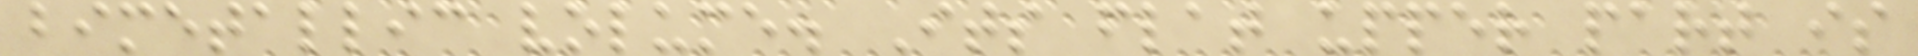bimetallic volume. Its flat upper part is
